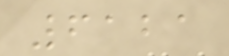6121
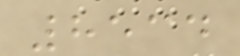8534
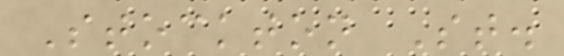Stockton St.
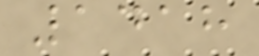1418
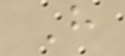H
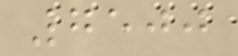7500
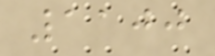1100
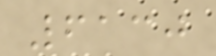6130
